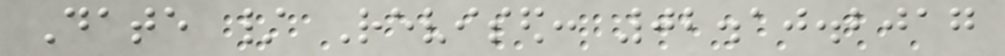Date / Revised: 02.10.2017
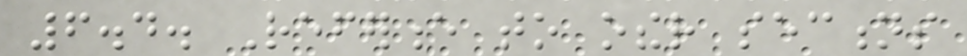6.4. Reference to other sections
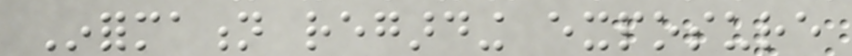Information regarding exposure
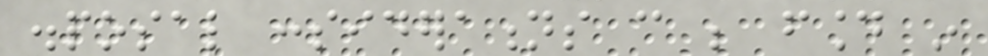disposal considerations can be found in
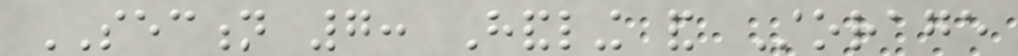SECTION 7: Handling and Storage
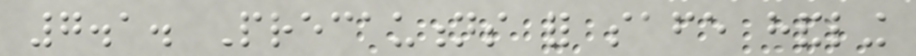7.1. Precautions for safe handling
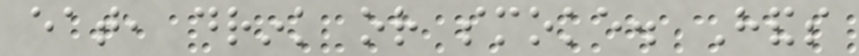eat, drink or smoke. Hands
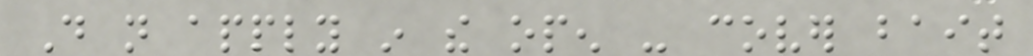Do not apply in the open - cover bait
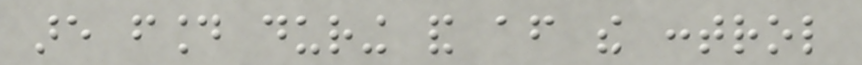are found during and after the control
